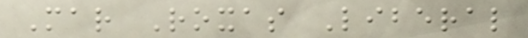Mar Roxas Liberal
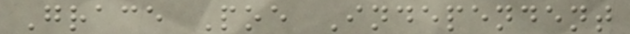Grace Poe Independent
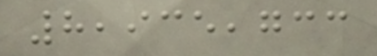8,935,733
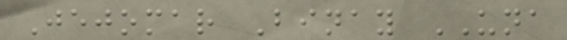Jejomar Binay UNA
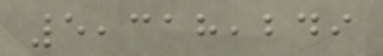5,318,249
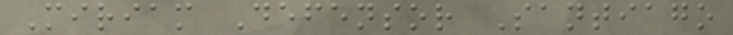Miriam Defensor Santiago
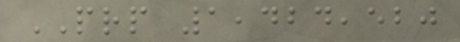PRP 1,424,520
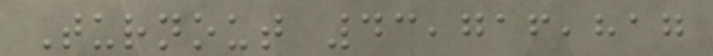Turnout 43,716,817
